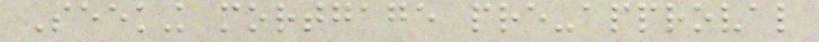Seeking mortgage pre-approval
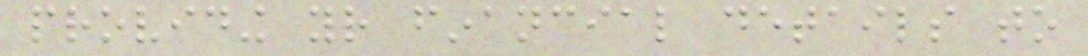providing your financial details to
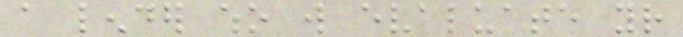a lender who will evaluate your
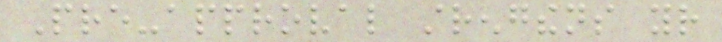Pre-approval strengthens your
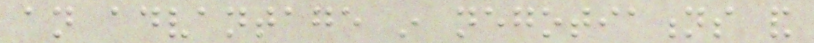an advantage in negotiations and
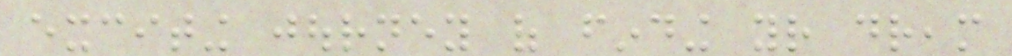exciting journey of finding your dream
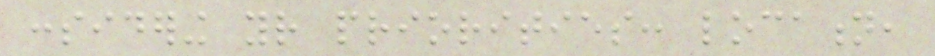considering your priorities: location,
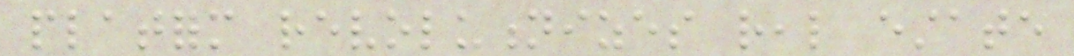platform revolutionizes real estate
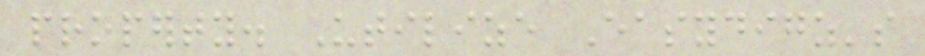property. Utilize Easydigz's
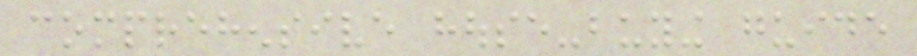comprehensive house-buying guide
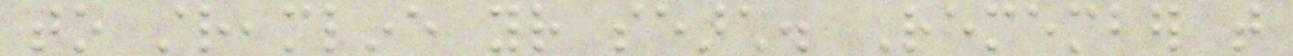to streamline your search. Remember that
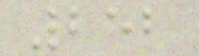252
